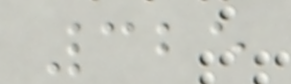325
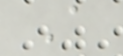A
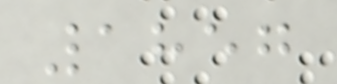1857
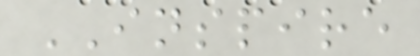INSPIRE
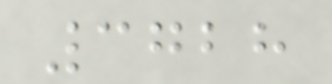3728
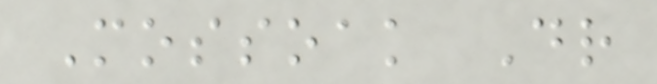Mossoak Dr
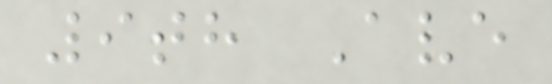9th Ave
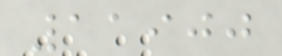11900
